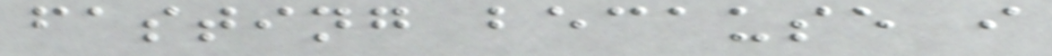fasting because i
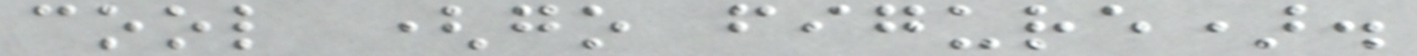cool (go figure).
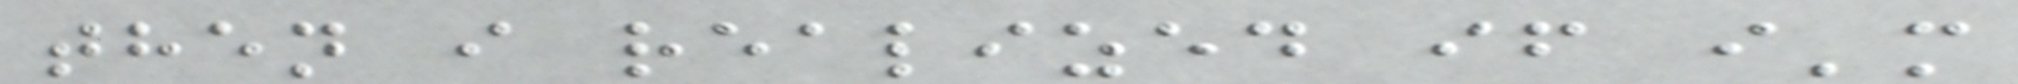then i realized if i'm
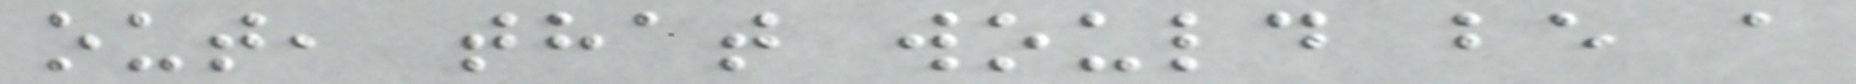out, that would be a
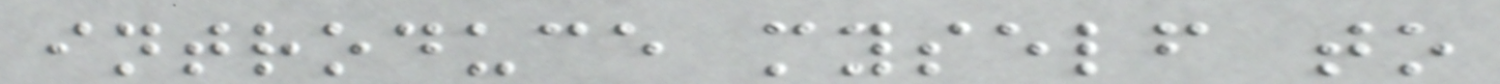introduce myself to
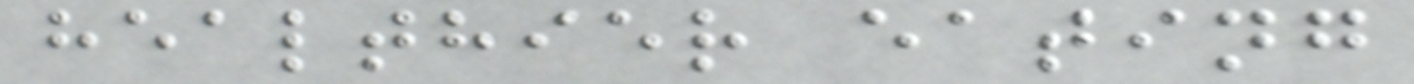healthier eating
